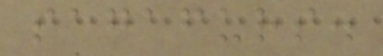sagafurs.
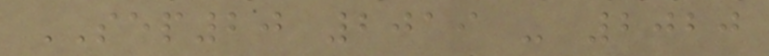SEP20 2019 - 2020
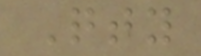Qty
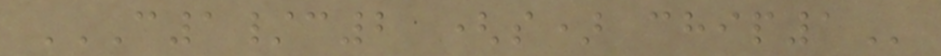C1/C2 (S) CHIP1
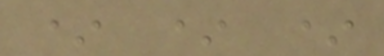* * *
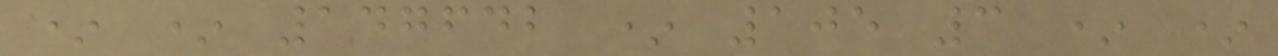* * 147642 * 105 3 * *
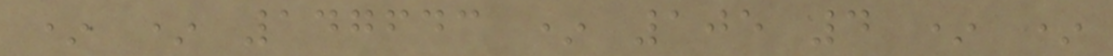* * 147643 * 105 4 * *
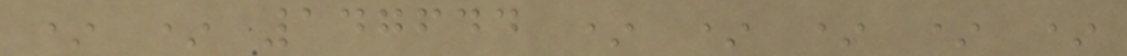* * 147644 * * * * *
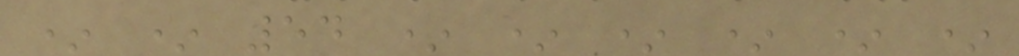* * 54 * * * * * *
